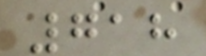718
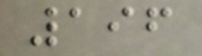196
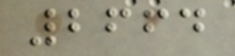2664
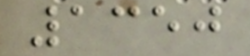1350
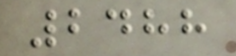2488
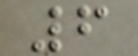6
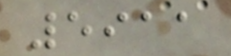5911
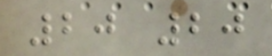20 20
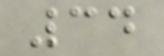34
